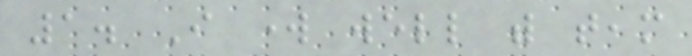1. I work well with team
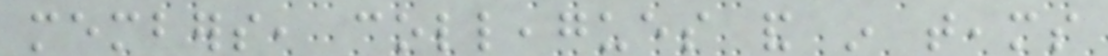members, colleagues and in teams
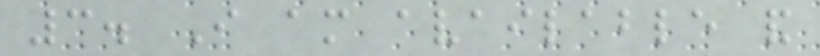3. I am available and
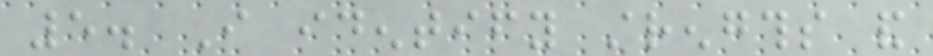5. I identify strengths and
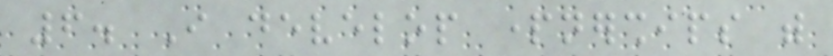6. I develop partnerships with
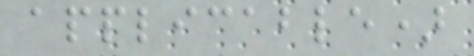applicable)
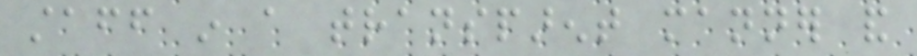staff in a transparent manner and
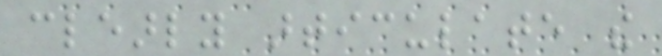clearly articulate the
